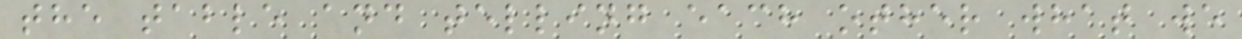the table and telling each other what we
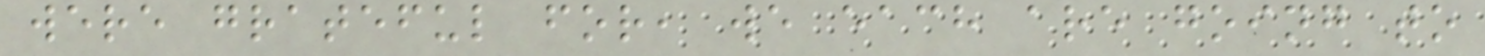were grateful for, we each are going to
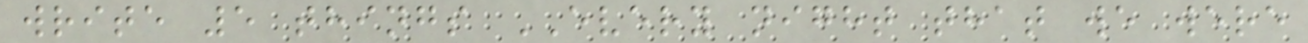write 5 things EVERY night that we were
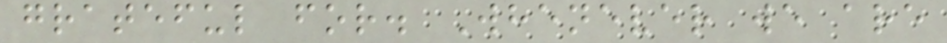grateful for. Whenever we are
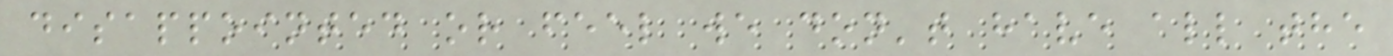disappointed or feel we don't have all the
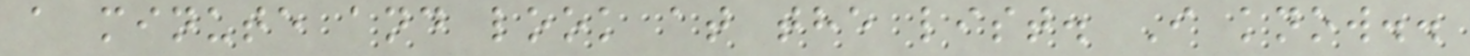a minute and look at the list. I know..
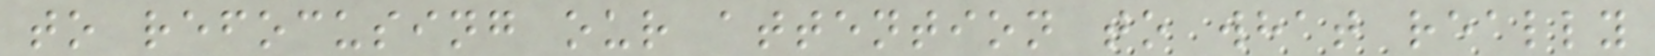to refocusing our attention to what really
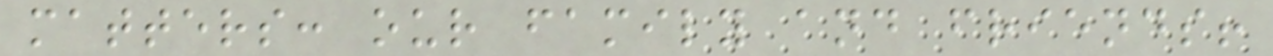matters: our family and friends!
